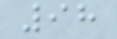98
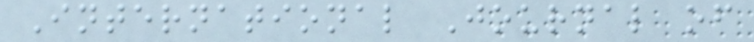International Journal of
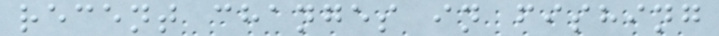recent changes in fishing
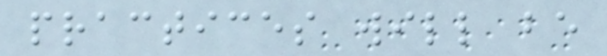practices will be
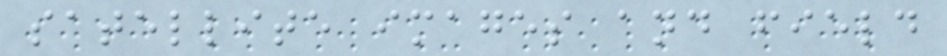satellite images and field
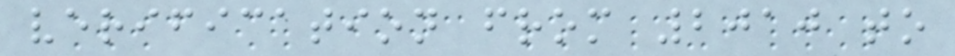verification from 2010 to
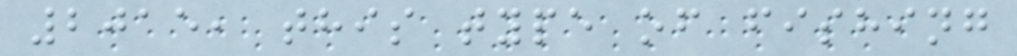2015, this type of fishing
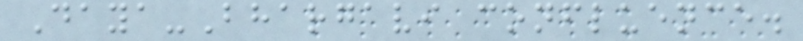Daya-Bhargavi confluence.
